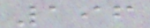196
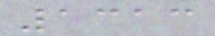1313
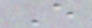E
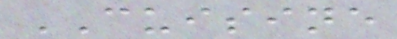CUISINE
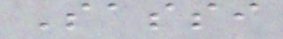Sassi
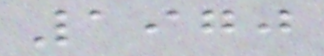1970
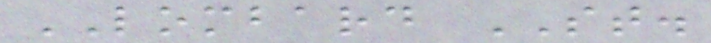LOMBARD ST.
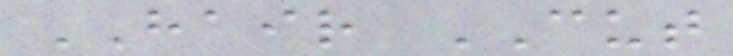HAIR CUT
